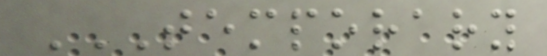TEMPORARY
